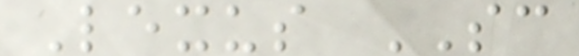Lexus SC
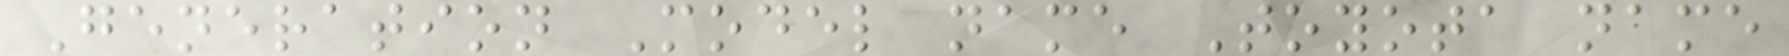Generation Model name Toyota name
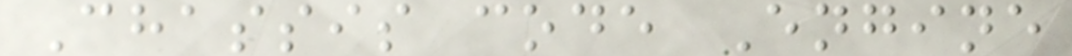Chassis code Engine
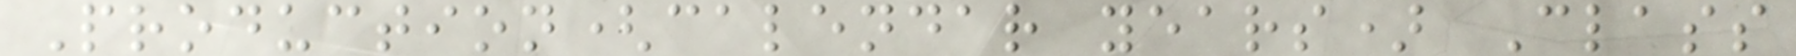Production(calendar years) Class
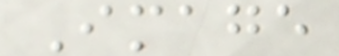Image
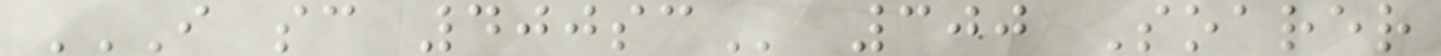I SC 400SC 300 Soarer
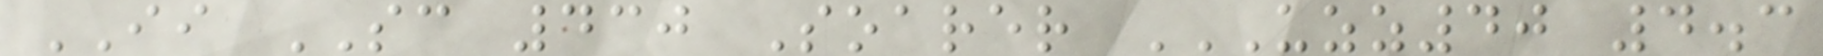II SC 430 Soarer UZZ40 4.3
